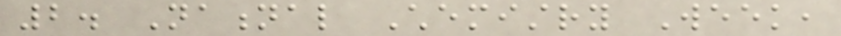2. National Chemistry Week,
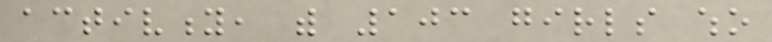activity, with 103 girls who
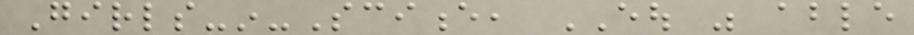Girls-in-Science, EOU was able
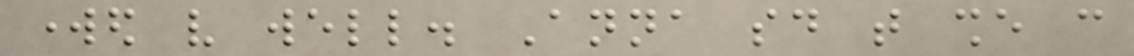worked very well. Anna said that she can
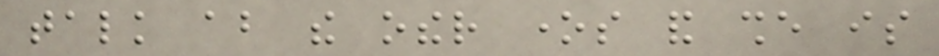talk about the other ones and she is
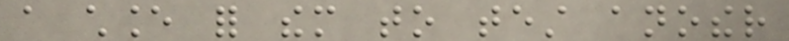a chance for them to test another
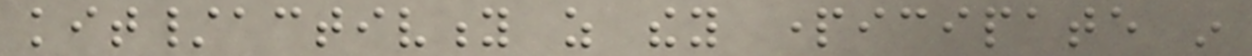kit/activity as they participate in
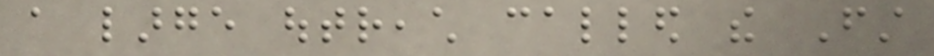a large outreach called the First
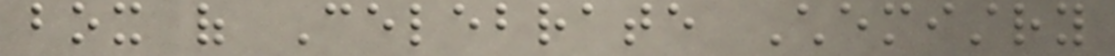box of Celebrate Chemistry
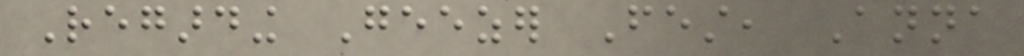Regarding Geezer Fest, Anna
